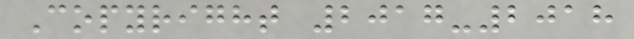Copyright 2017-2018
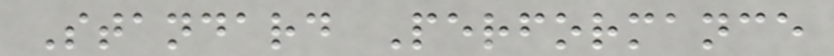Standard Performance
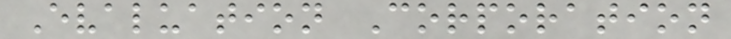Evaluation Corporation
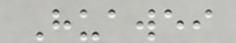Huawei
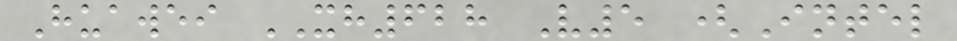Huawei XH628 V5 (Intel
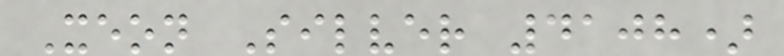Xeon Silver 4108)
